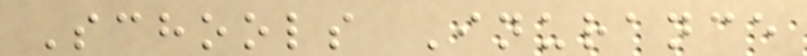Schools Inurance
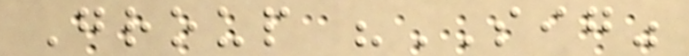Group "SIG"
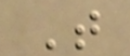T
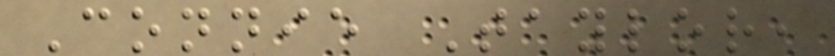Connie Taylor,
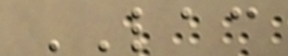LAC
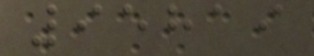95819
